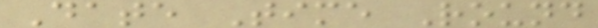Date Time Round
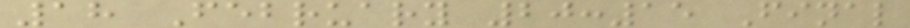18 February 20:15 Final
